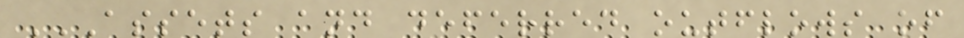ASSETS AND DEFERRED OUTFLOWS OF
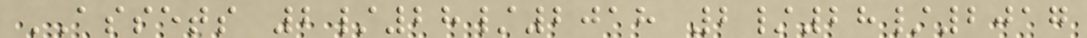ASSETS 2/28/2018 2/28/2017
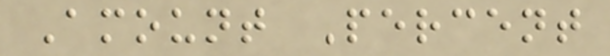Amount Percent
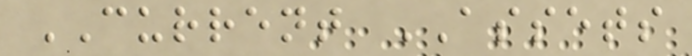CURRENT ASSETS
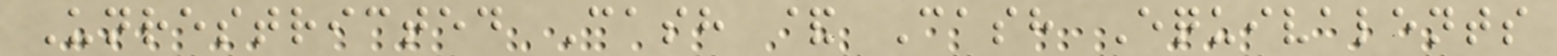Unrestricted Cash & Cash Equivalents
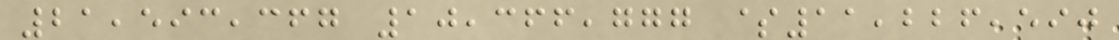21,593,367 10,366,777 $11,226,590
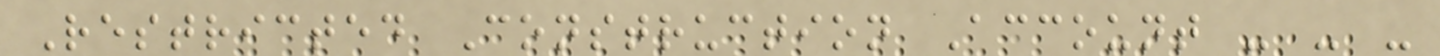Restricted Construction Account - - -
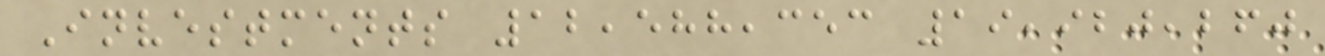Investments 12,588,353 19,920,260
